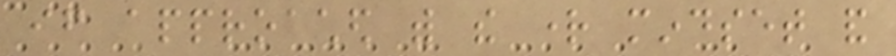if approached with the right mindset and
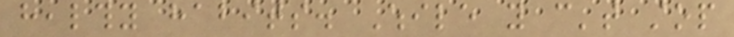healthy habits. While you can't stop
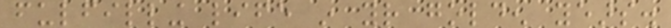fulfilling life in your golden years.
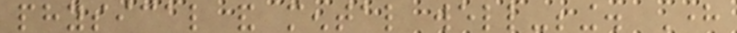physical and mental well-being. Here
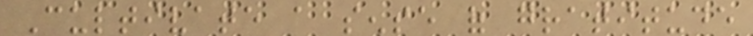Cultivate a sense of gratitude
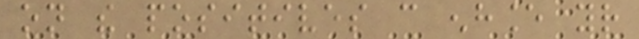on the positives can enhance your
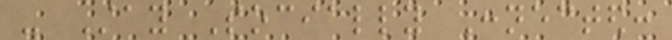- Stay Socially Connected:
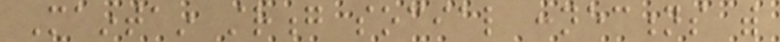Maintain strong social connections with
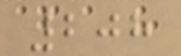208
